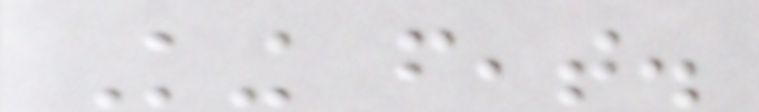King feat.
